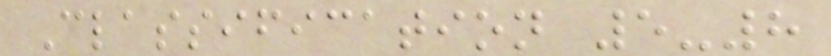Classification 5-8
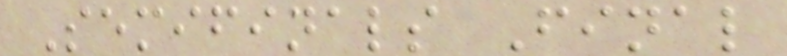Semifinals Final
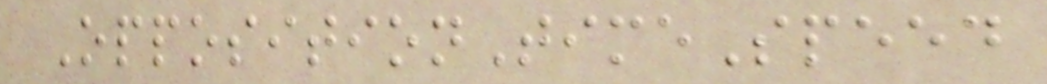OppositionTimeSpeed
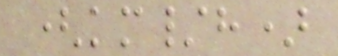(km/h)
